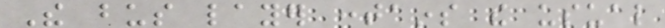The bus layer contains the usual
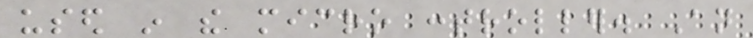used in the micro controller. An
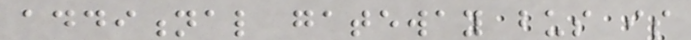additional gateway bus is
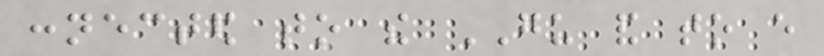connected to the GU and to every
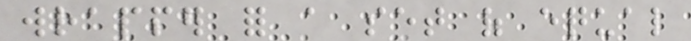wrapper for a set of equal
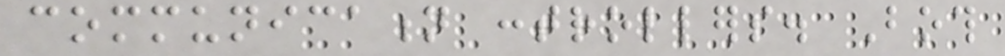communication controllers. Both
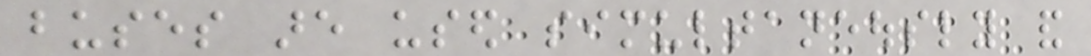buses are used simultaneously and
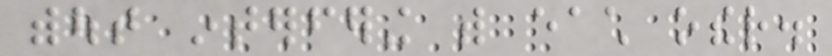without interfering with each other.
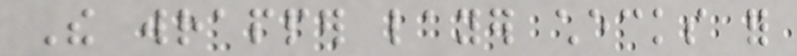The wrapper layer checks for
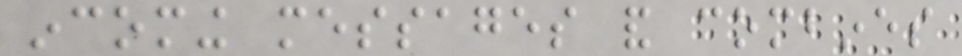incoming messages and combines
